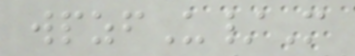wpzfU/M
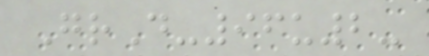GrD-96u2-
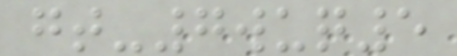gt-7wuq5
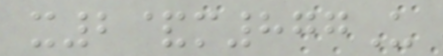x2&m877U
